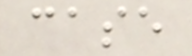case
